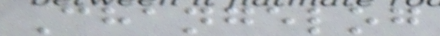Changelog
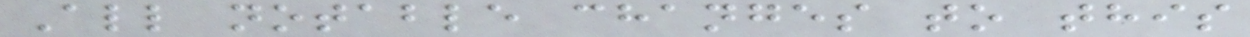All notable changes to this
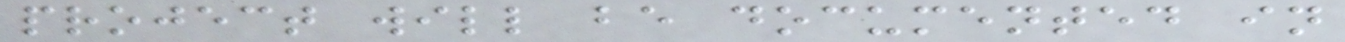project will be documented in
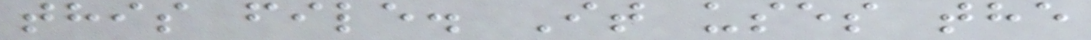this file. It uses the
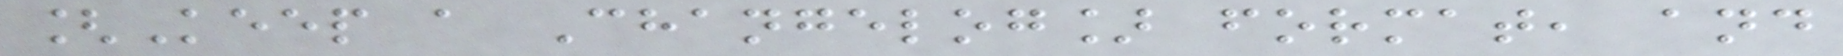[Keep a Changelog] format, and
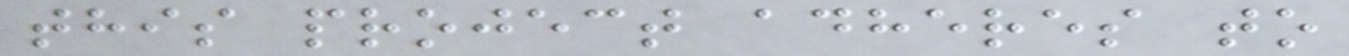this project adheres to
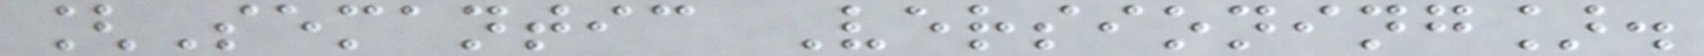[Semantic Versioning].
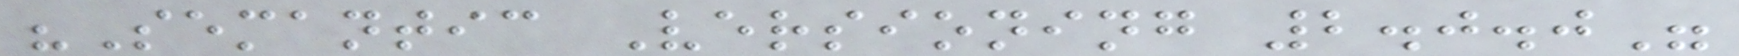"Semantic Versioning 2.0.0"
